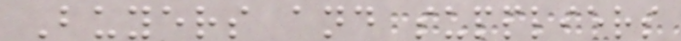Buyers and suppliers
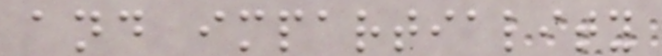and impartiality
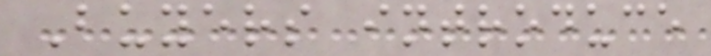Buyers introduce
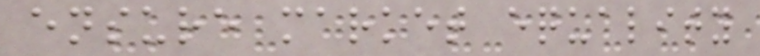ensure market equality
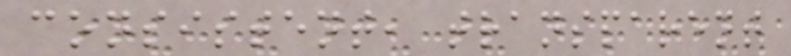consistent, transparent
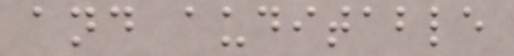and auditable
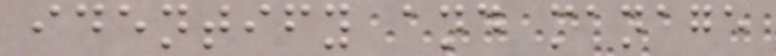identify and manage
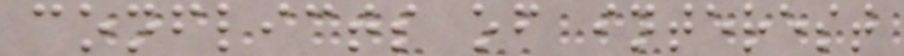conflicts of interest
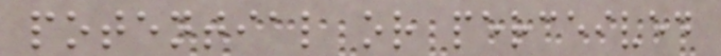potential or perceived
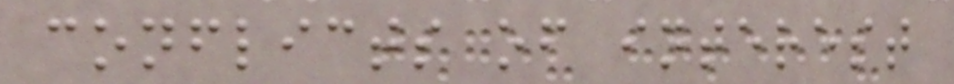conflicts of interest
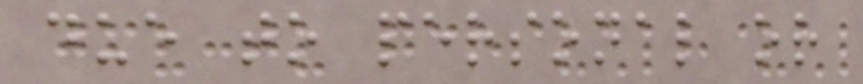due to personal or
